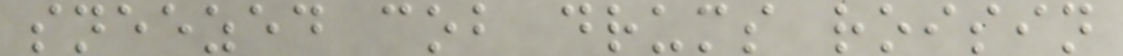sneezed cob drums roisin
